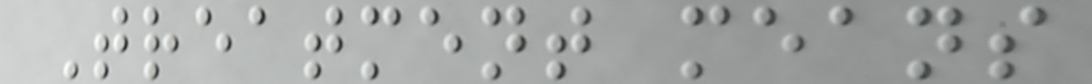Treatment means
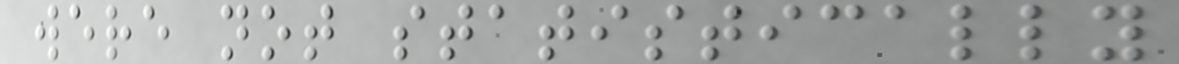were not statistically
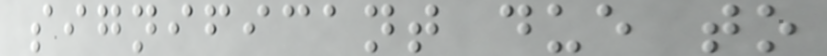significant due to
